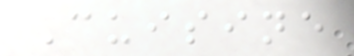Cuisine
